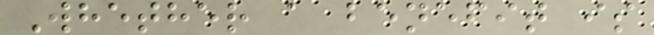Whether a benefit is
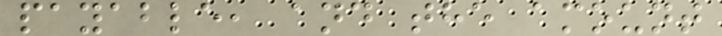payable, and the amount
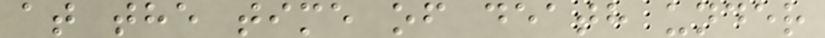at the time of death under
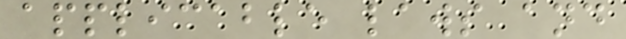applicable laws and
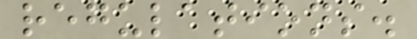regulations.
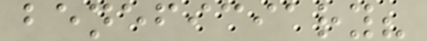beneficiary?
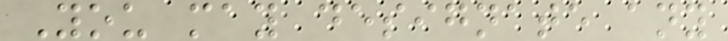You may designate any
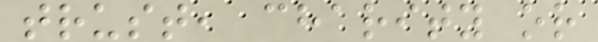trust, charity or
